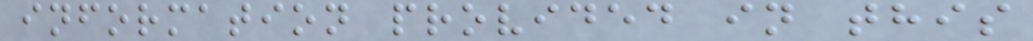information provided in this
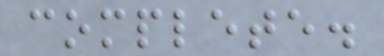complete.
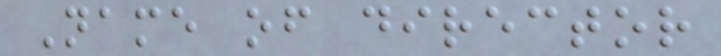Name of director
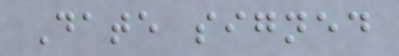Date signed
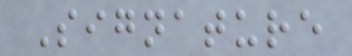Signature
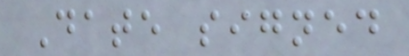Date signed
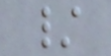/
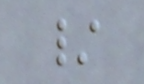/
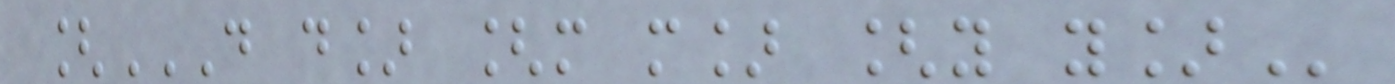[D D] [M M] [Y Y]
